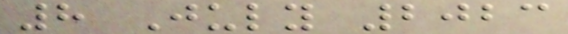8 July 2023
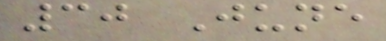30 June
